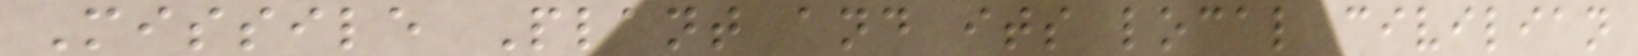Missile Plant and its local civilian
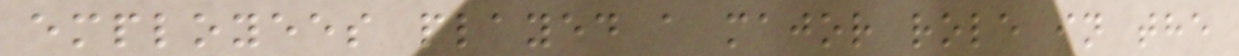employees played a major role in the
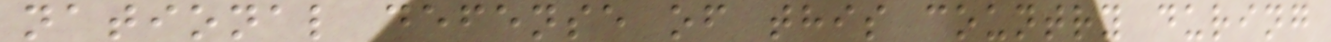national defense of this country during
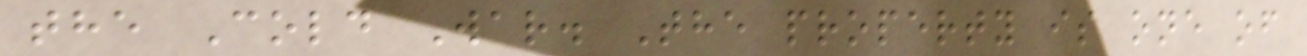the Cold War. The property is one of
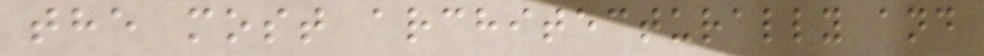the most architecturally and
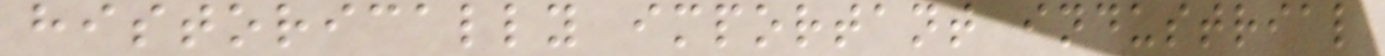historically important industrial
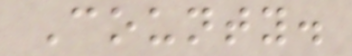County.
